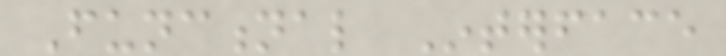Functional Interface
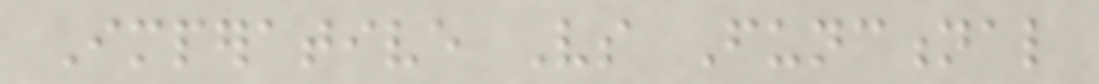Imperative Vs Functional
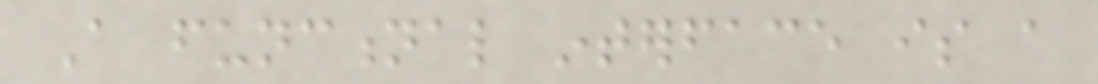A functional interface is a
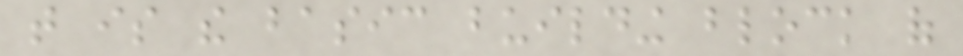that is the basic building block of
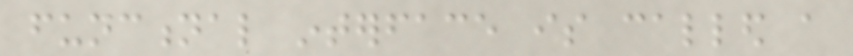functional interface is called a
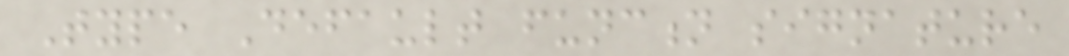Type Default function signature
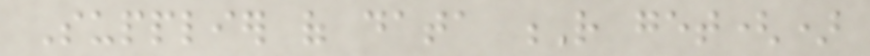Supplier of data R get()
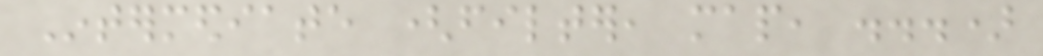Intermediate (filter, map, ...)
